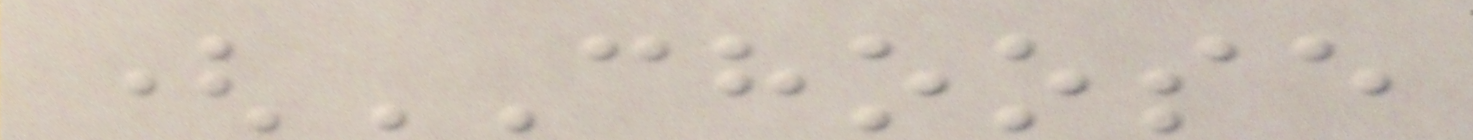(CHOOSE
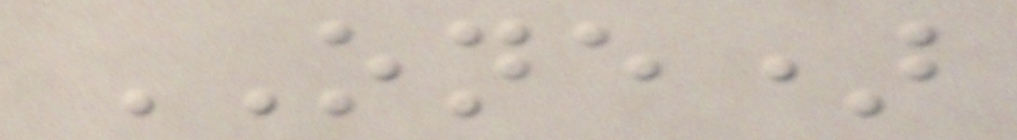ONE)
